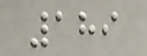189
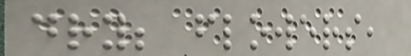dry; flowers,
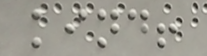kind!
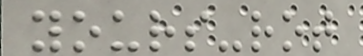yours-rot
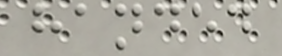handed
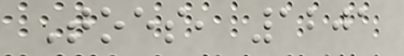Toes, 1201
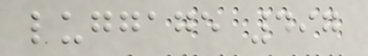luggage 497
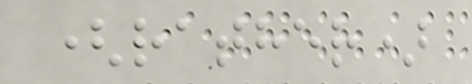(rather)
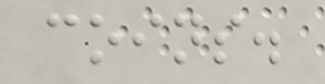coins.
